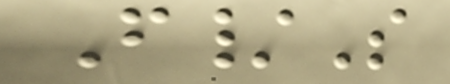F/S
